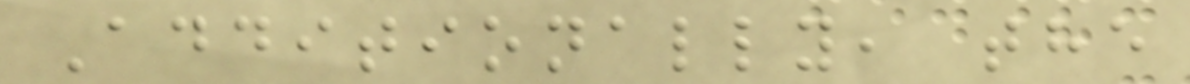Additionally, the
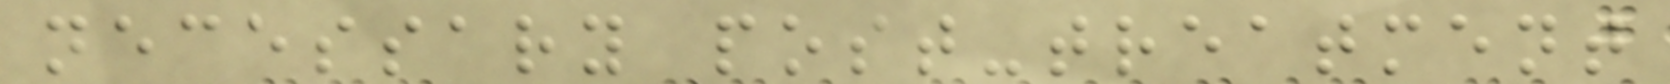necessary post-treatment
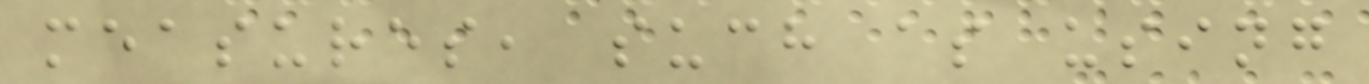measures, such as using
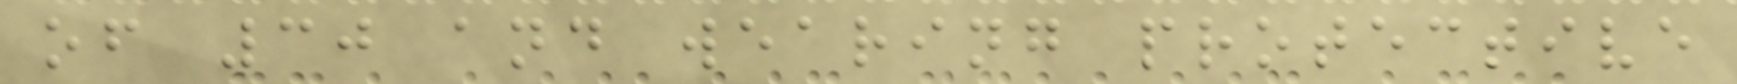of 30 and wearing protective
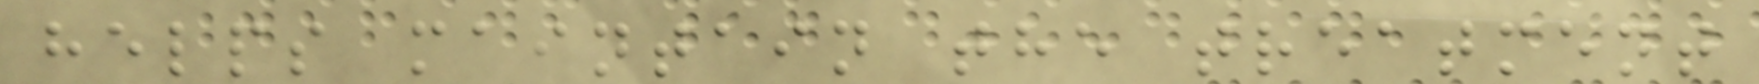helps maintain the treatment
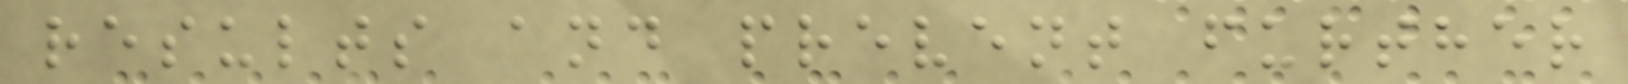results and prevent further
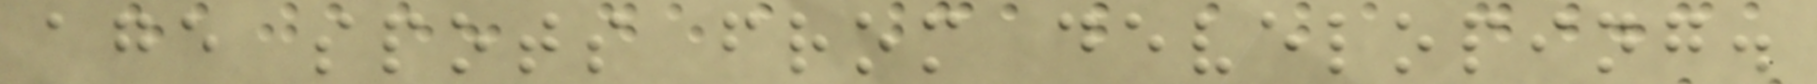age spots from developing.
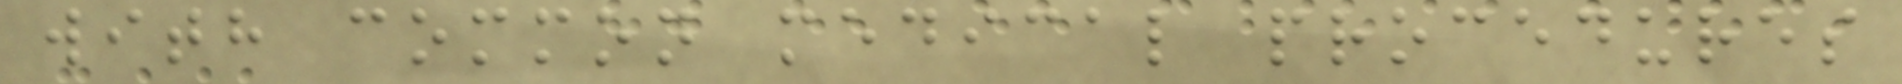with common medical procedures
